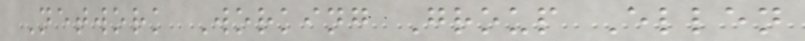Network Working Group Ellen
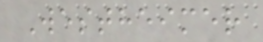Westheimer
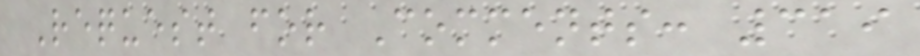Request for Comments: 319
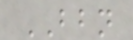BBN
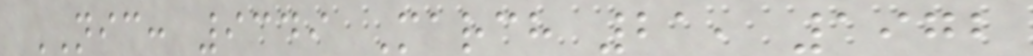NIC: 9349 March 21, 1972
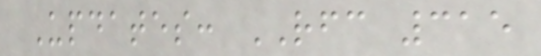Updates: RFC 315
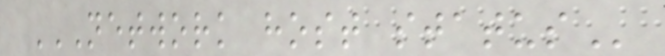NETWORK HOST STATUS
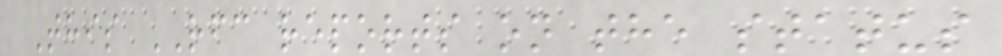This RFC reports on the status
